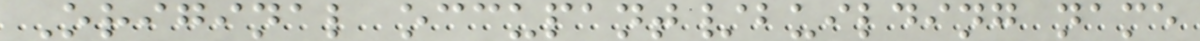Original occupant/building name
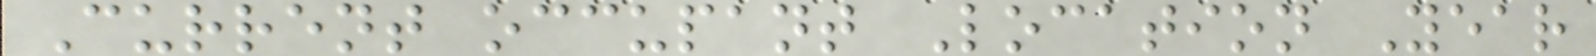Current occupant Location Year
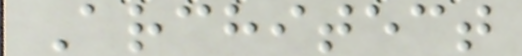Architect
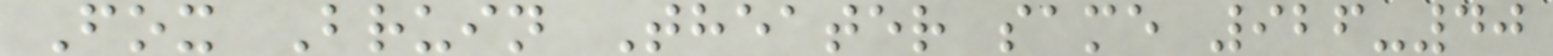Fox Bruin Theater same 926-40
